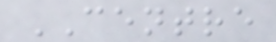CENTRE
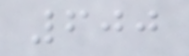600
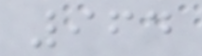964
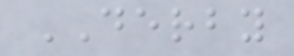DERBY
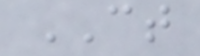CT
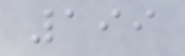199
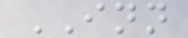INN
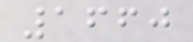1660
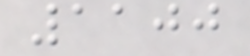1100
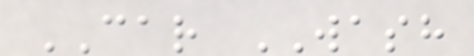CAR WASH
